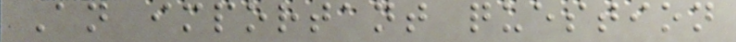An important question
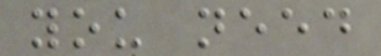you need
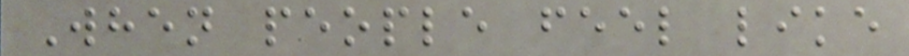When people feel like
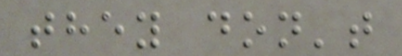they don't
